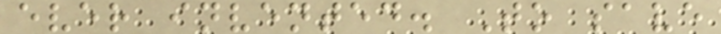ever invented. To save
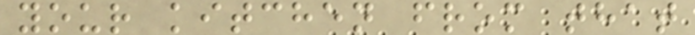your kitchen from that
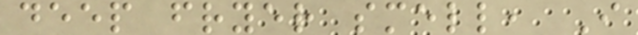deep fryer smell, I
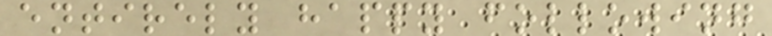entirely happy following
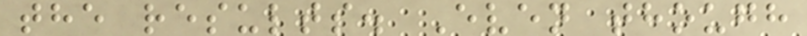the results. Even though
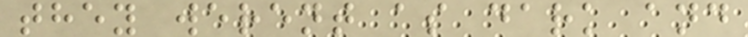they werent as dark and
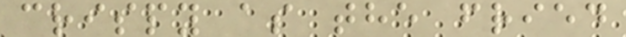crispy as the fried
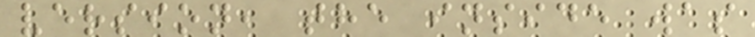version, the inside was
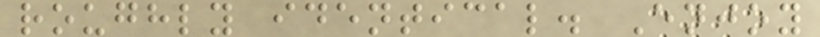roughly identical. Enjoy
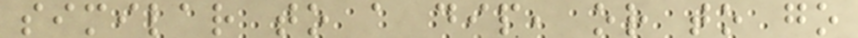similar to a dip, or to go
